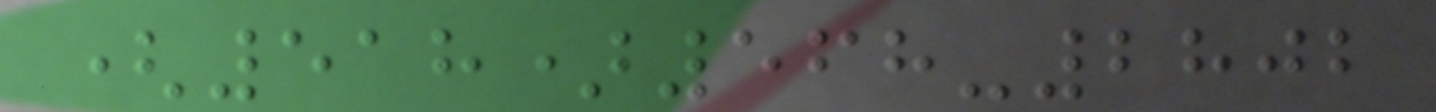(518)568-2802
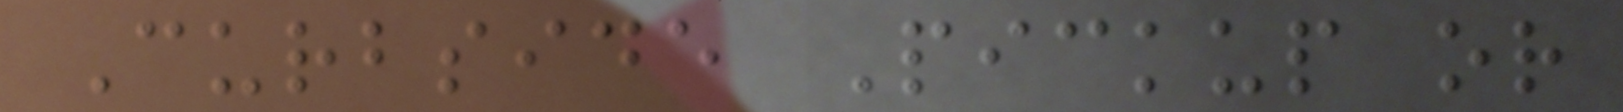Curbside Pickup or
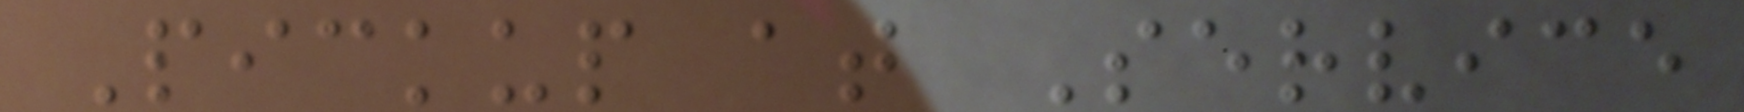Pickup at Service
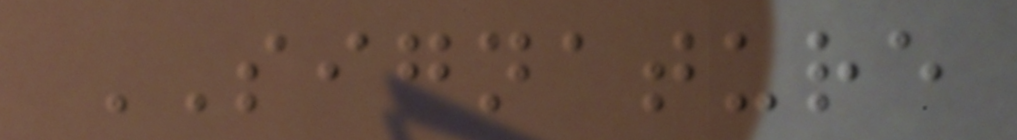SIGNATURE
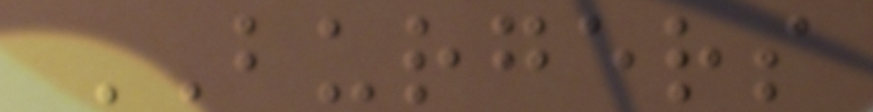BURGERS
